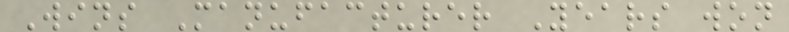Wins Manufacturer Years won
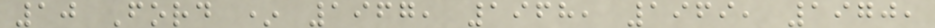10 Ford * 1967, 1968, 1969, 1970,
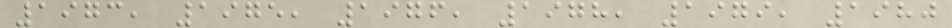1973, 1975, 1976, 1978, 1979, 1980
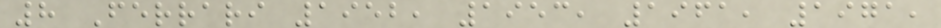8 Ferrari 1952, 1953, 1961, 1971,
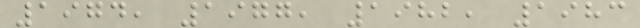1974, 1977, 1982, 1983
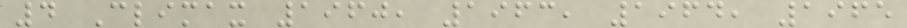4 Climax 1960, 1963, 1964, 1965
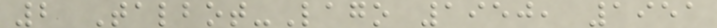2 Talbot-Lago 1950, 1951
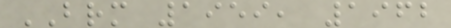BRM 1959, 1962
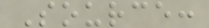Source:
